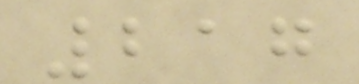217
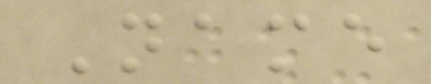Name
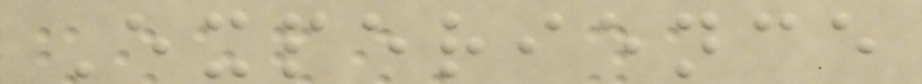Experience
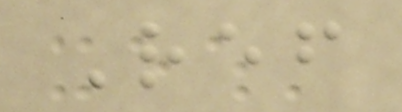Ref
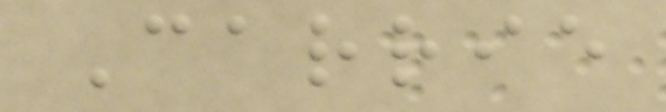Carrie
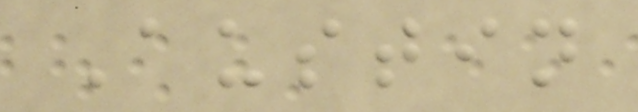Austin
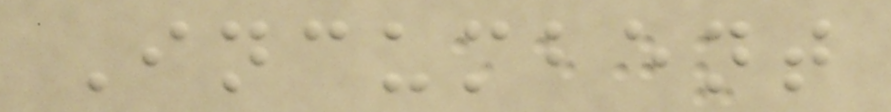Incumbent
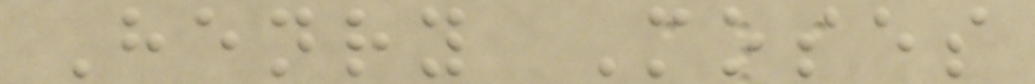Henry Moses
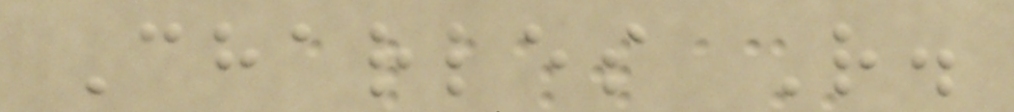Charles R.
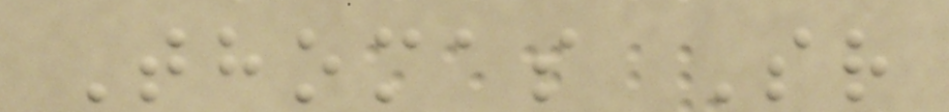Thomas Sr
